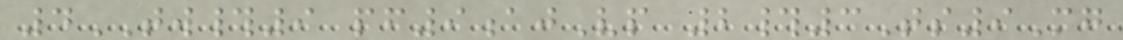4TW#9 pf9ajVp 2#3Ts9Mg
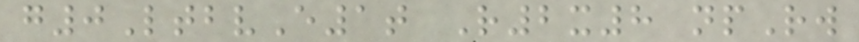g0LtbvE1t R2x8 npRw
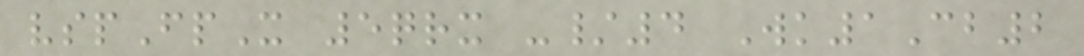vspFpX 5qrx -/4 Wk1Cb2
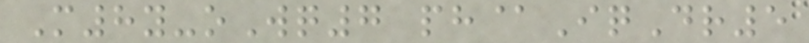M8y-oWq7 ph@IqDr5
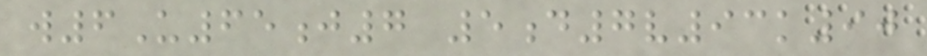w6U65j7 5d7v93k90
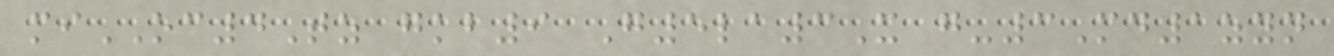miOC4Tz gkb9 G5la3X g-3Md1zyn
